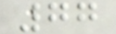77
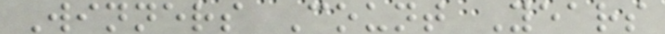Winners Count Years
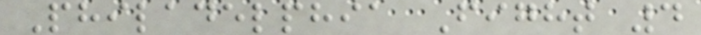Philadelphia Fight 4
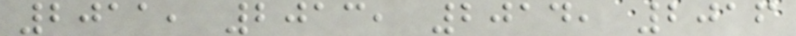2011, 2013, 2014, 2016
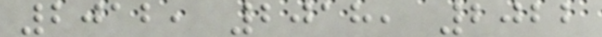2012, 2018, 2022
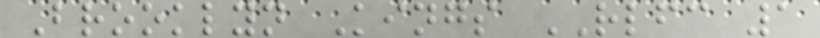Brooklyn Kings RLFC 1
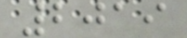2019
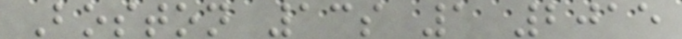Boston 13s 1 2015
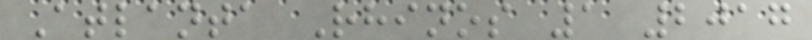Atlanta Rhinos 1 2017
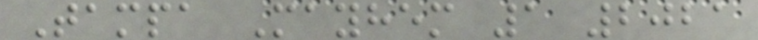Tampa Mayhem 1 2021
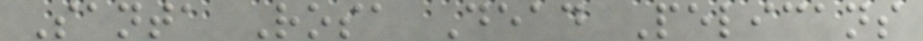Santa Rosa Dead Pelicans
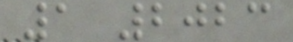1 2023
